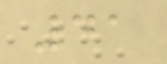41
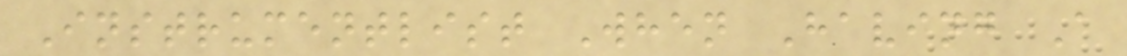Instrumentlist When Having A
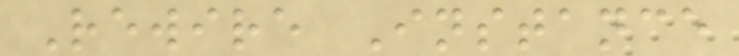Rewire Instance
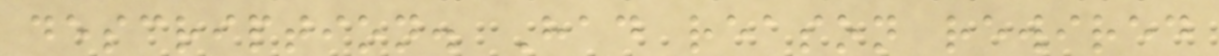description. Had reason rewired
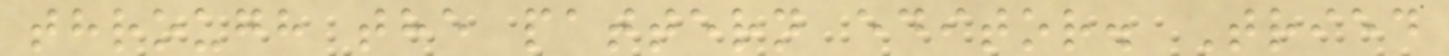through the pattern editor. Tried
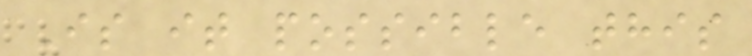Is it possible this
